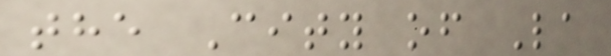the City of La
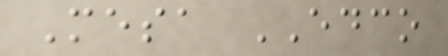Mesa EDCO
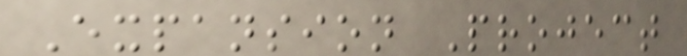Expansion Project
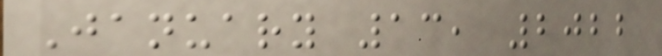January 13, 2022
